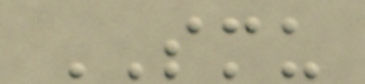SMU
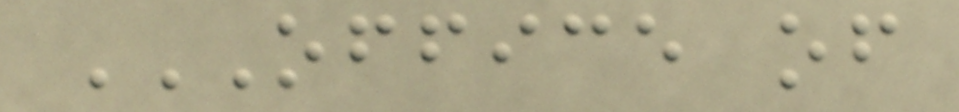OFFICE OF
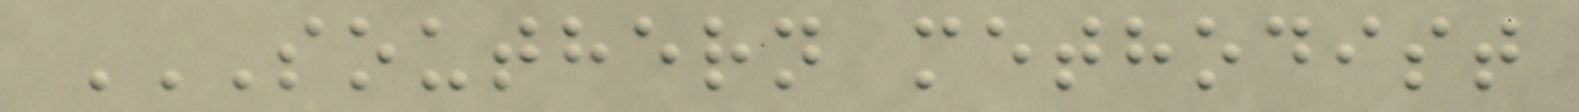SOUTHERN METHODIST
